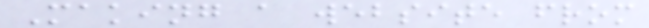Making a website from
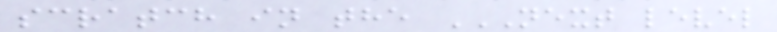scratch in the NEXT LEVEL
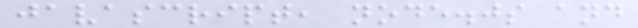javascript, node.js and
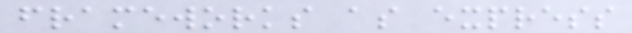frameworks as express
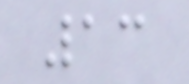13
